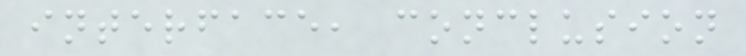interface, conclusion
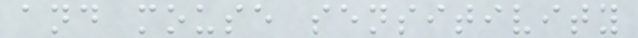and mouse sensitivity
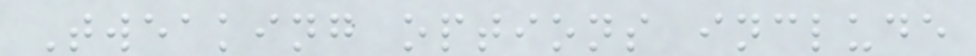Tweaking options include
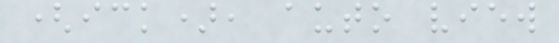(ick), auto view
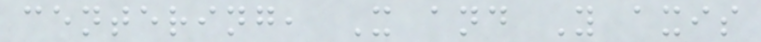centering, X and Y axis
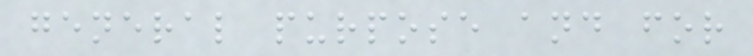general purpose and for
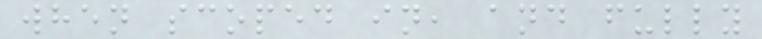when scoped in, and fully
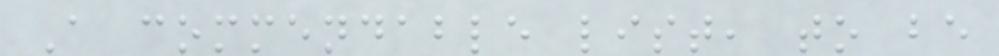A commendable list, to be
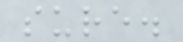sure.
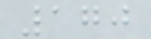170
